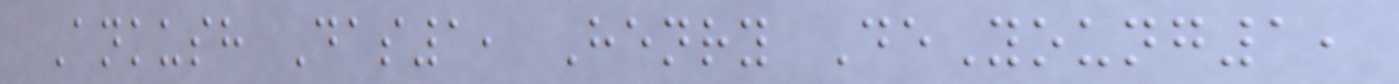Ankush Das1, Henry DeYoung1,
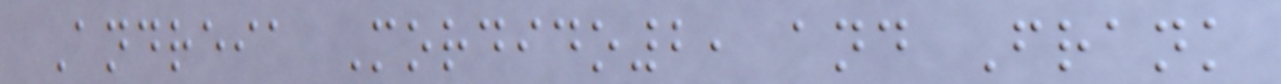Andreia Mordido2, and Frank
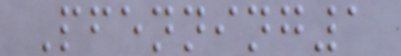Pfenning1
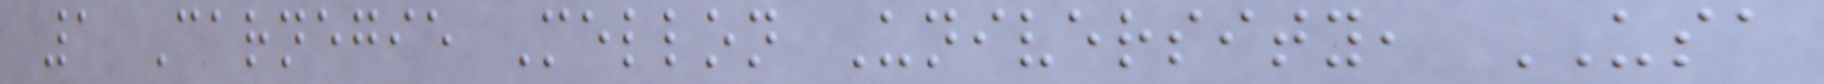1 Carnegie Mellon University, USA
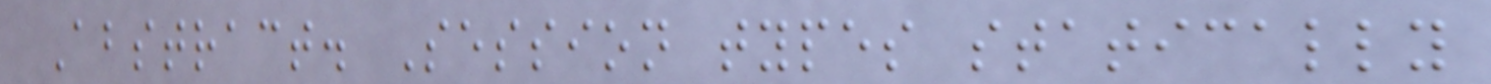Abstract. Session types statically
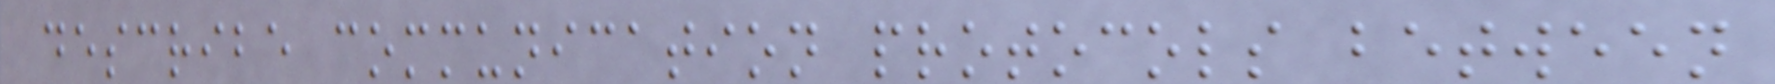describe communication protocols between
